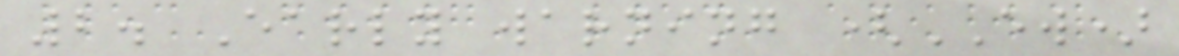2. Early warning (EW)
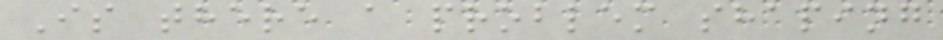Is there a problem shaping
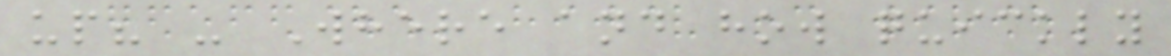up? - Where and how quickly
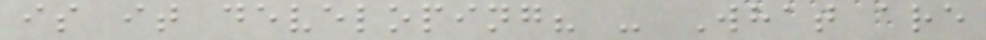is it developing? - What are
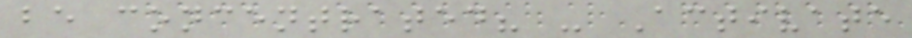be concentrated? - Activate
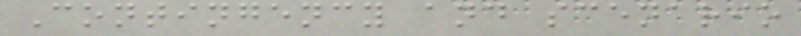Contingency and scenario
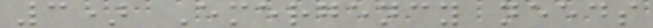3) Emergency needs
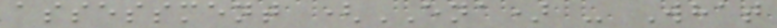assessment (ENA) - What
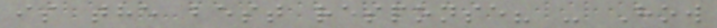is the best response? - How
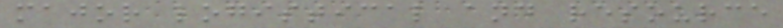major logistical and resource
